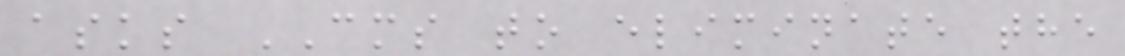asks CMS to eliminate the
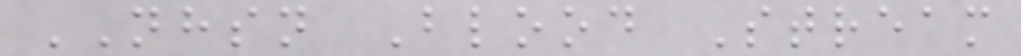NHSN Blood Stream
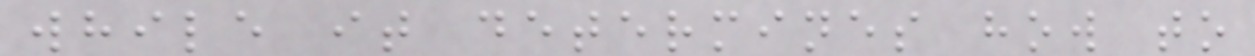while it determines how to
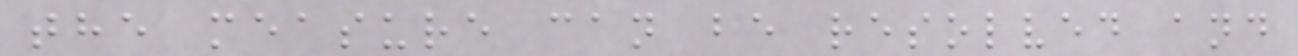the measure can be resolved and
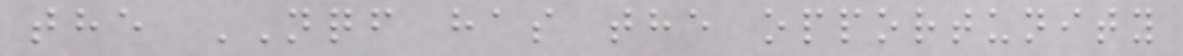the NQF has the opportunity
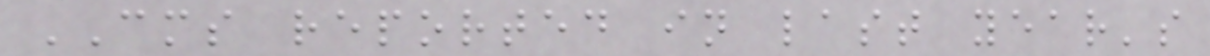CMS reported in last year's
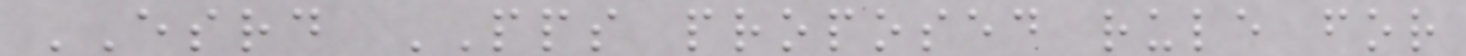ESRD PPS proposed rule for
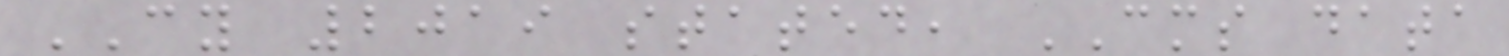CY 2019 stated, CMS data
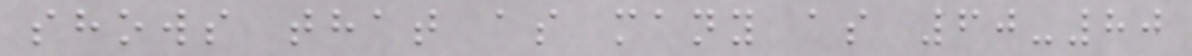shows that as many as 60-80
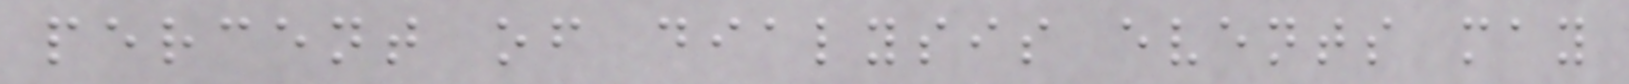percent of dialysis events may
